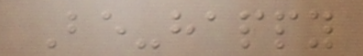Be-happy
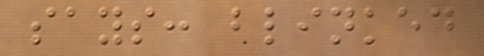says: blinked
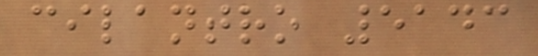cilantro 5143
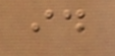id
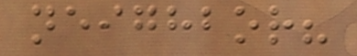neighbor?
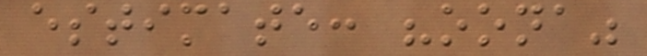estimate: "oona"
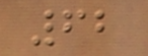62
